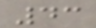43
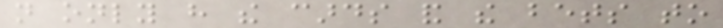not only have the cards and the bets to
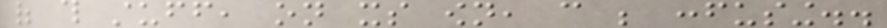of this stuff, on its own, can be confusing..
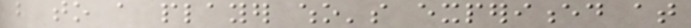but to a player who's experienced at
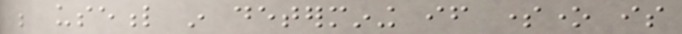be useful in determining if someone is
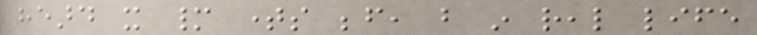heard it many times before, but in real life
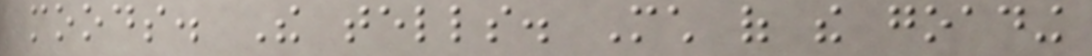moods. The tells. Much of the goading
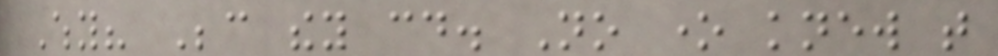Why? Because they could. No one knew that
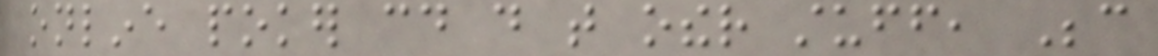online poker could do that other stuff, Because
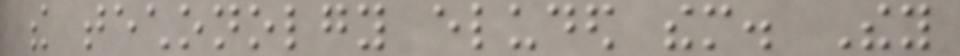the techonolgy eluded them. They
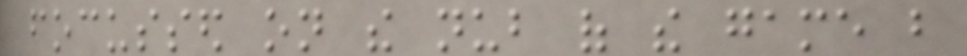focussed on the nub of the game but
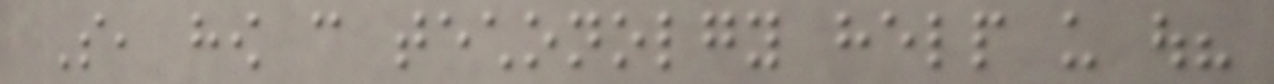So, how can techonolgy help us out?
